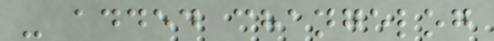- added changelog
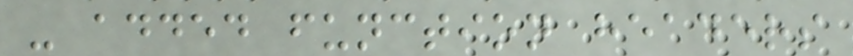- added function headers
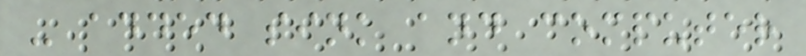- added sink and computer
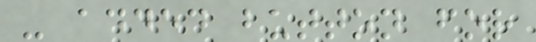- added button for
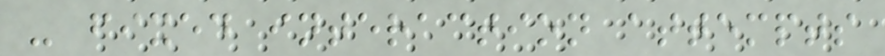- fixed interaction attempts
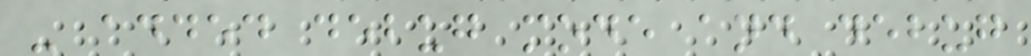- added debug mode and debug
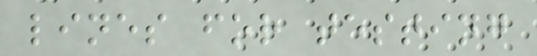lines for testing
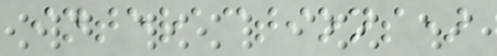interactions)
